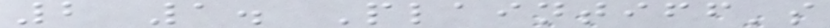2 1. Plaintiff's
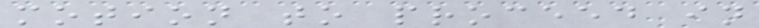motion to proceed in
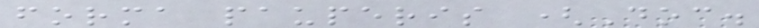forma pauperis (Doc.
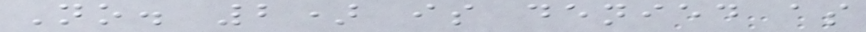No. 2) is denied as
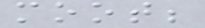moot;
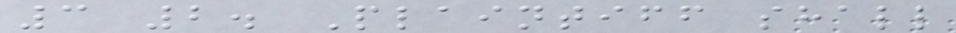3 2. Plaintiff shall
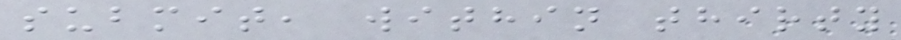submit, within thirty
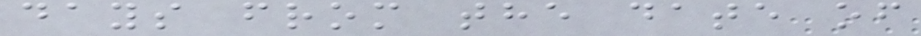days from the date of
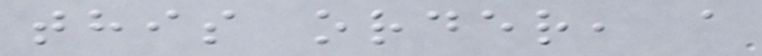this order, a
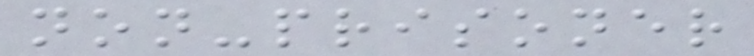non-prisoner
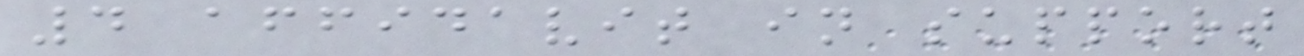4 affidavit in support
